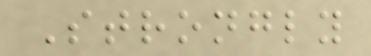Strongly
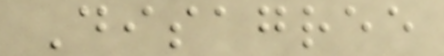Disagree
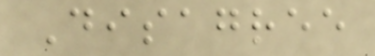Disagree
